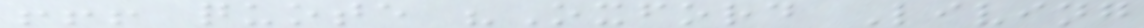!!! quote "Oxford Living
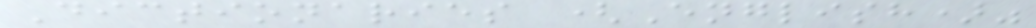Dictionaries (English)"
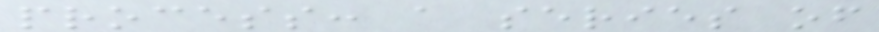process: a series of
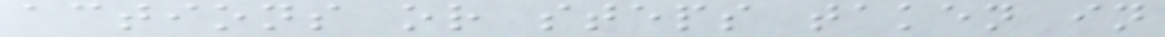actions or steps taken in
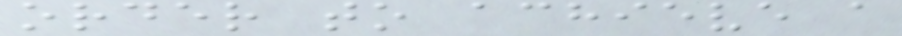order to achieve a
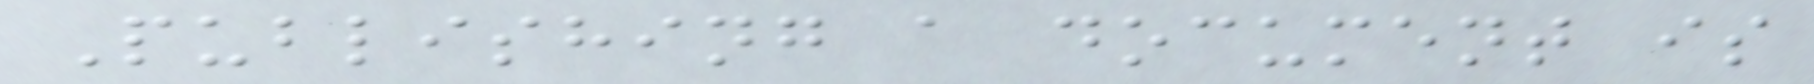Publishing a document is
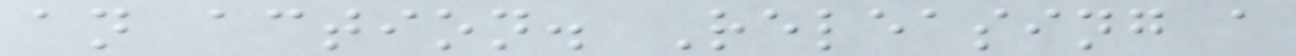an action. Releasing a
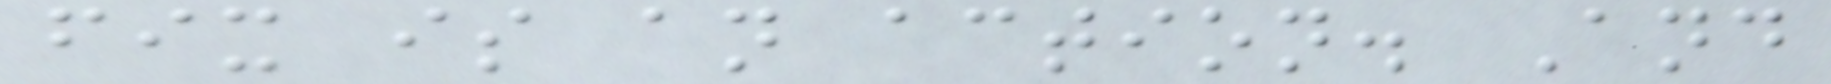fix is an action. And
